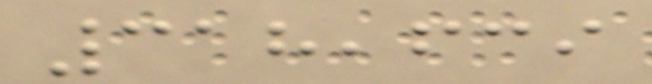318,639
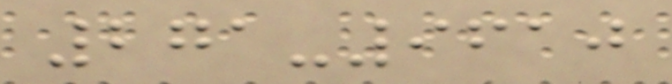271-9610
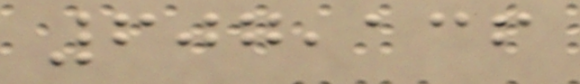607,136
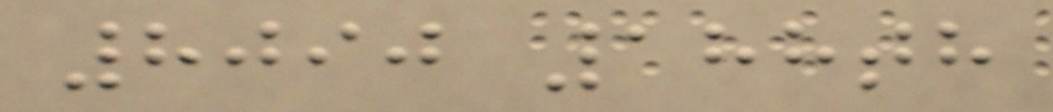8090 188th
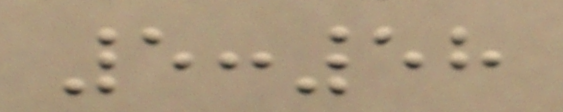5:58
